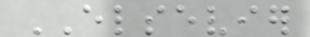ELSEVIER
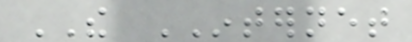THE INTERNET
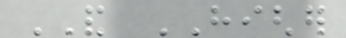AND HIGHER
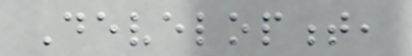Development,
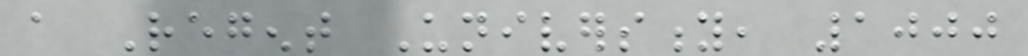a Regent University, 1000
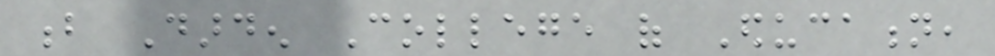b Darden College of Education,
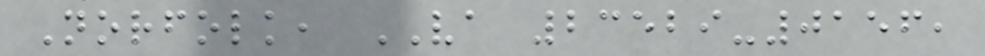Norfolk, VA 23529-0156,
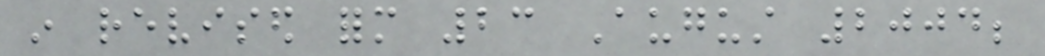in revised form 23 August 2004;
